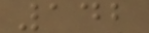142
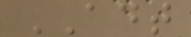ADT
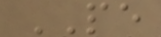PE
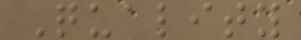Quality
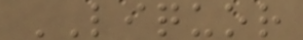LIQUOR
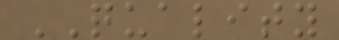QUALITY
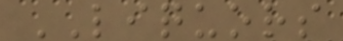LIQUORS
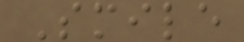Smile
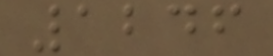1246
